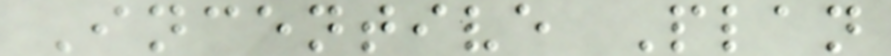Incentive Plan
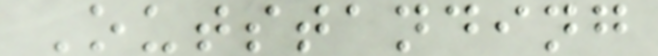Outstanding
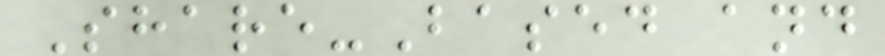Share-Based and
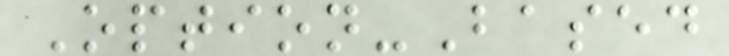Option-Based
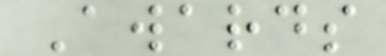Awards
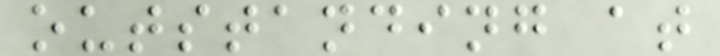outstanding at
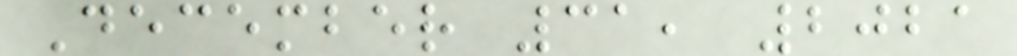December 31, 2021
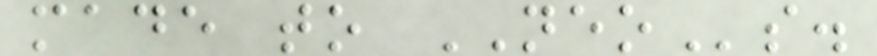made to NEOs.
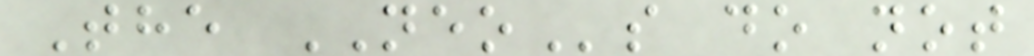The NEOs do not
